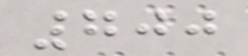700
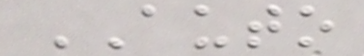AUTO
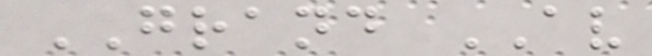GRAND AV
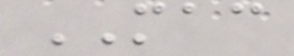MAC
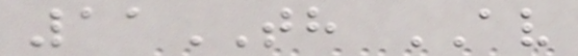11TH AV
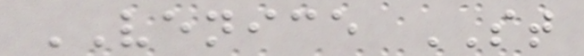VENICE ST
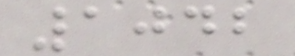1042
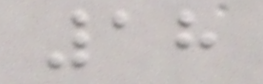18
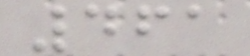461
